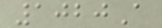1020A
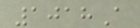1018A
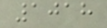1018
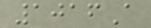1016A
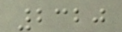2320
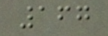167
